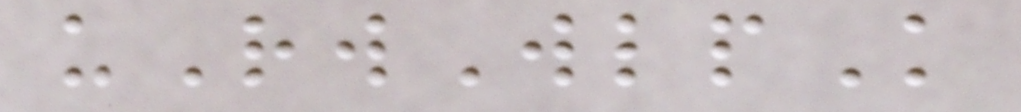uRwWlpK
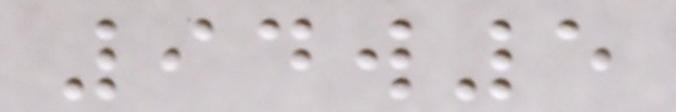94w5
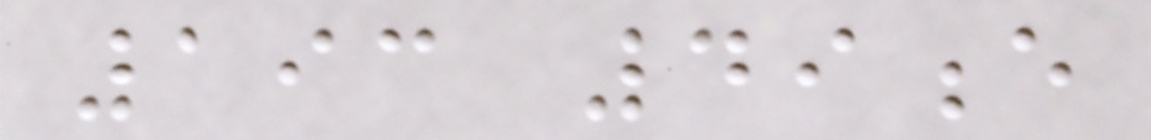193 49e
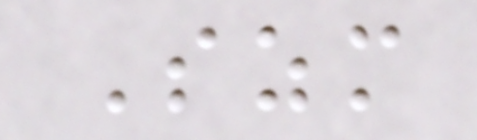Szm
